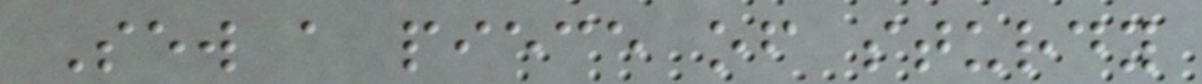Sew a piece of sturdy
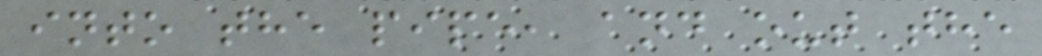into the pipe, and out the
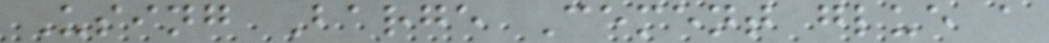Using Barge Cement glue a
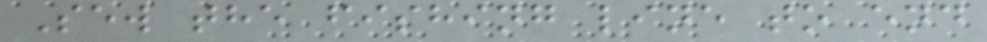Sew the fishing line to end
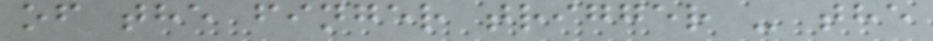of the finger trigger - the
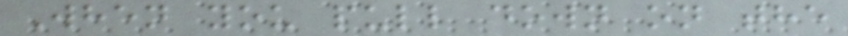When you pull down on the
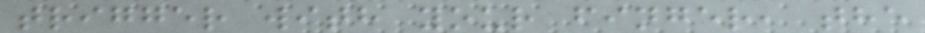trigger with your finger, the
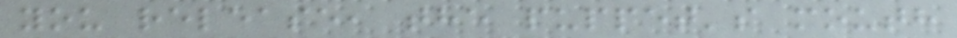you release, the puppet's mouth
